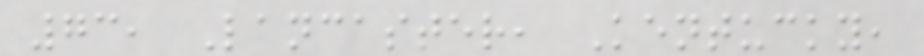73, Lancaster, Kentucky,
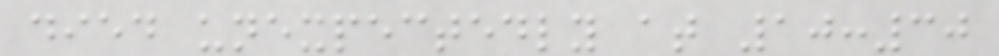died unexpectedly at 10:30
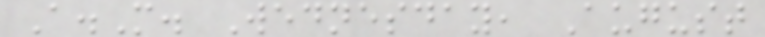A.M. Wednesday, August
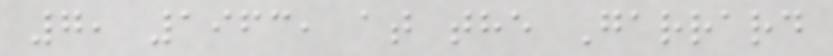7, 1963, at the Garrard
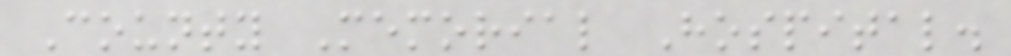County Memorial Hospital.
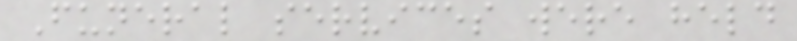Funeral services were held
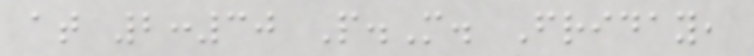at 2:30 P.M. Friday,
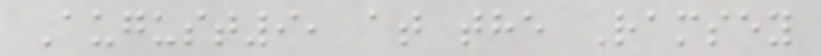August9, at the Ramsey
